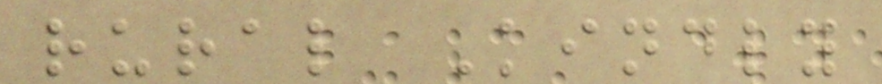rural Kindly
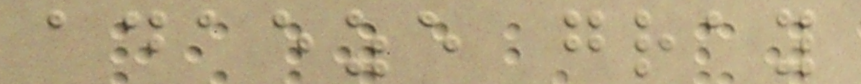adaeze gray
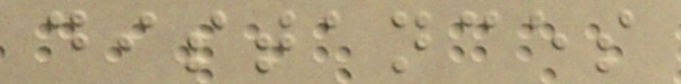distances
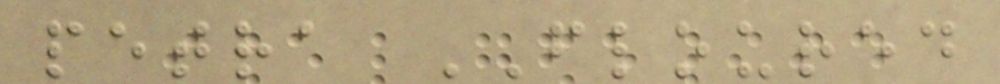petra FLOURED
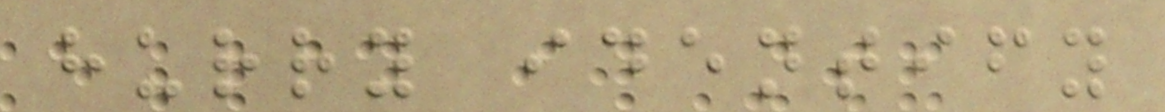hurry identify
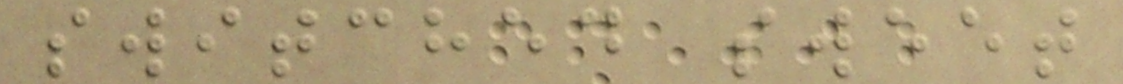switched sweet
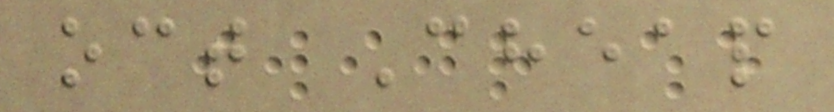oct Cheap
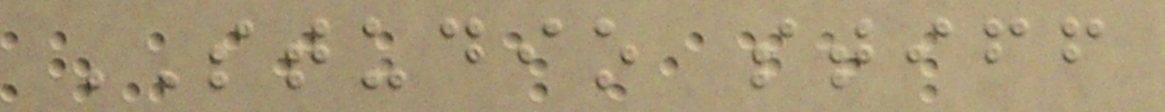STUDIO stiff
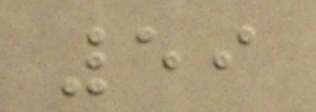59
